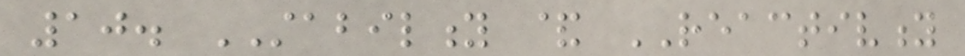10. STABILITY & REACTIVITY
